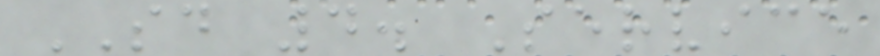SD 4. Service
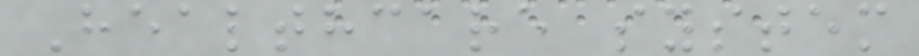Healthcare system
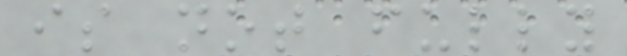is not fully
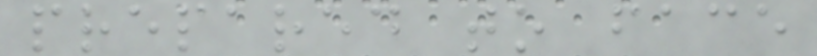prepared to face
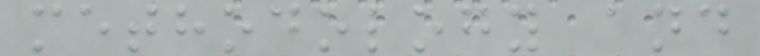methodology and
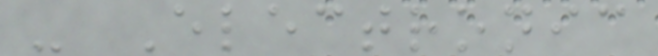- Electronic
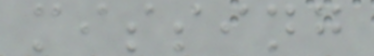missing
